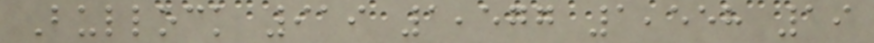Bullock 919 1,577 1,558 19
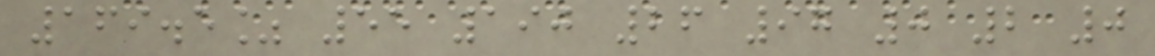169.5% 55 190 26 97 0 2 0
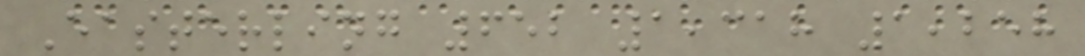Easterling 652 1,318 1,258
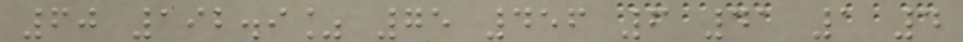60 192.9% 75 456 6 41 1 4
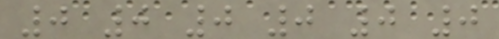0 0 0 0 0 0
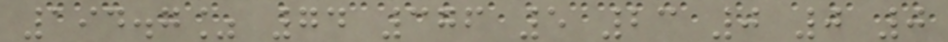194.7% 74 376 5 23 0 0 0
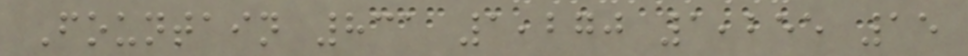Fountain 831 1,270 1,255 15
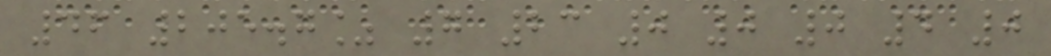46 205.7% 7 23 0 0 0 4 0
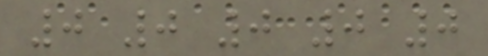0 0 0 0 0
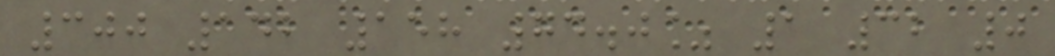300 142 158 74.0% 1 32 0
